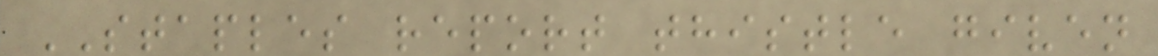STAPLES report thistle given
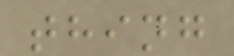thing
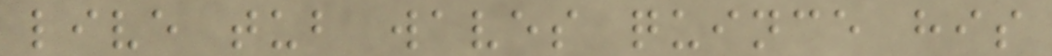live tub waves quince his
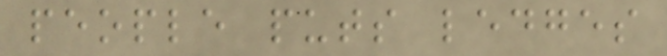people puts ledges
